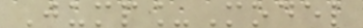Jump_Model
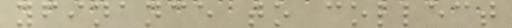yfinance to collect
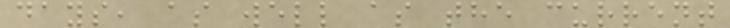days, as well as the current
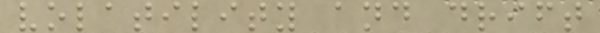volatility and drift
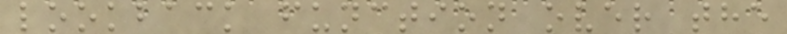lookback function over the
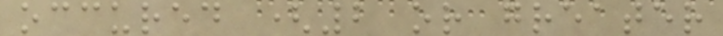occured (2 or greater
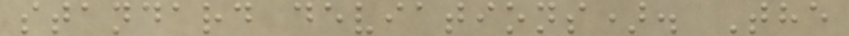standard deviations). The
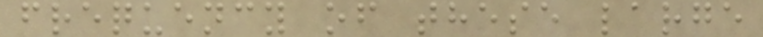frequency of these large
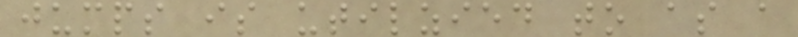jumps is utilzied to as a
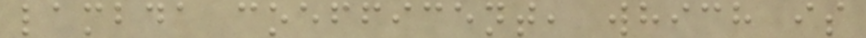lambda coefficent, which is
